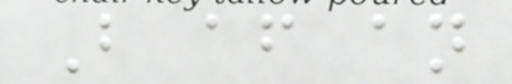But after an
